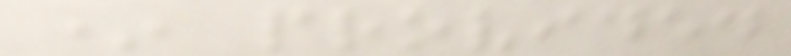* provided
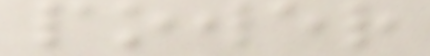power
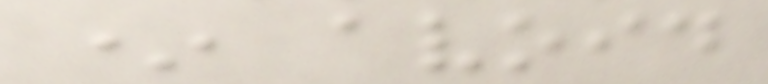* avoid
